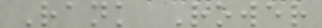Rank Rower
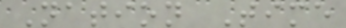Nation Time
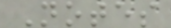Notes
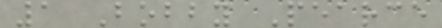1 Bobby Pearce
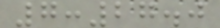7:27.0
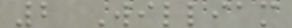2 William
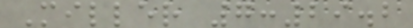Miller 7:29.2
